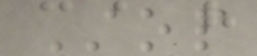Stop
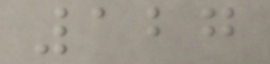127
